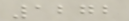1272
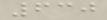630
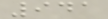941
